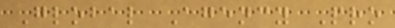Global Agency Pro
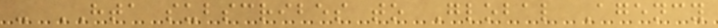- HTA subscribes to Global Agency
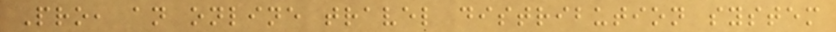Pro, an online travel distribution system
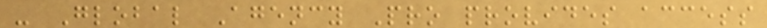- Global Agency Pro provides access
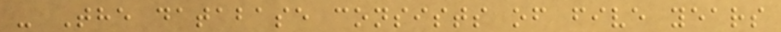- The database consists of five years
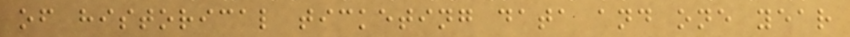of historical ticketing data and one year
